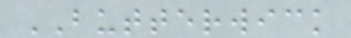BUTTERWICK
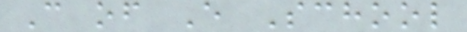C of E School
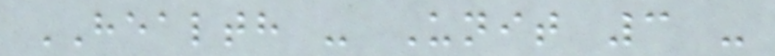HEALTH - Unit 3 -
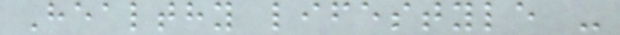Healthy lifestyle -
